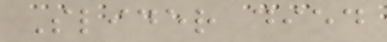Slider died
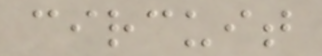circuit
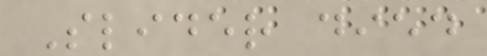Slider died
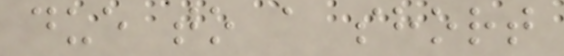due to a short
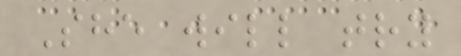She will try
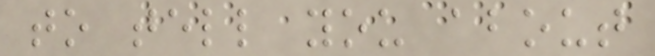to tell you about
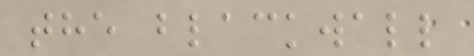the blackwall
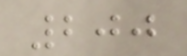200
